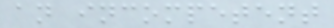an incompetent
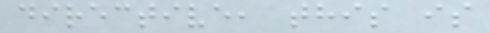directive, this is
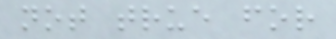not true for
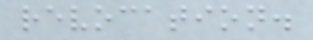revocation.
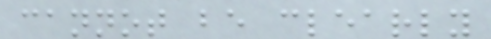cannot be clearly
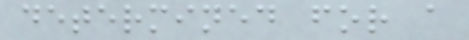determined for a
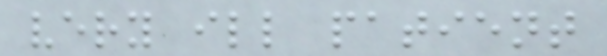very ill patient
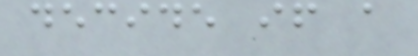decide if a
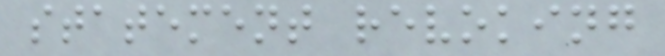statement revoking
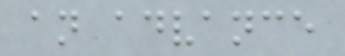an advance
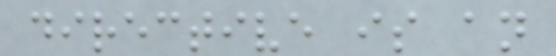directive is an
